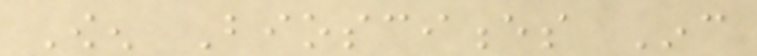Owen Biosciences Inc
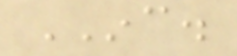INC.
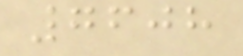7608
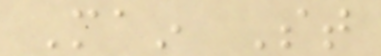Main St
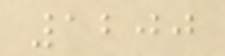1200
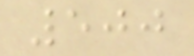500
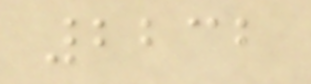2232
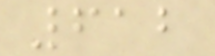612
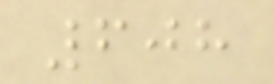608
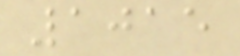1015
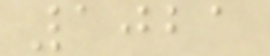1021
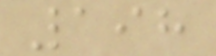198
